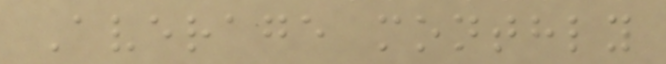Average monthly
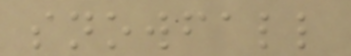snowfall
